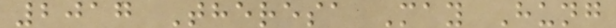2017 Theresa May Hung
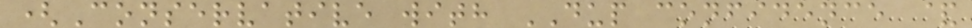(Conservative with DUP confidence &
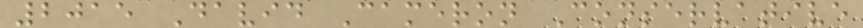2015 David Cameron Conservative
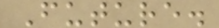Future.
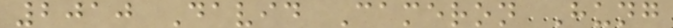2010 David Cameron Hung
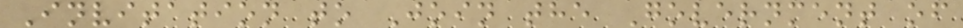Invitation to Join the Government of
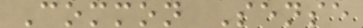Common Sense
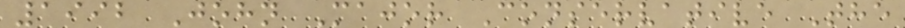1992 John Major Conservative The
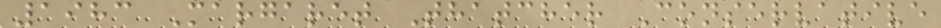1983 Margaret Thatcher Conservative
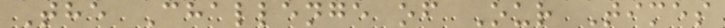The Challenge of Our Times
